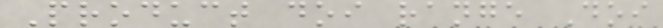Product doi range Doi
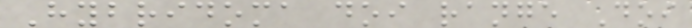Hybridoma doi range Doi
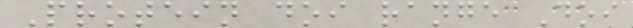Protein doi range Doi
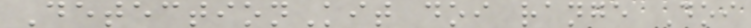DetectionKit doi range Doi
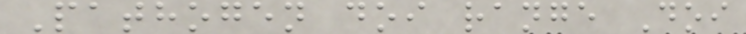Pathogen doi range Doi
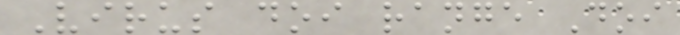Virus doi range Doi
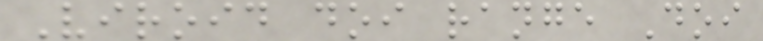Viroid doi range Doi
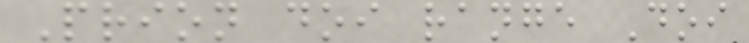Prion doi range Doi
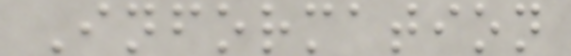Information
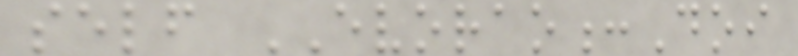self EVORAO:Doi
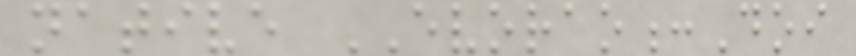native EVORAO:Doi
